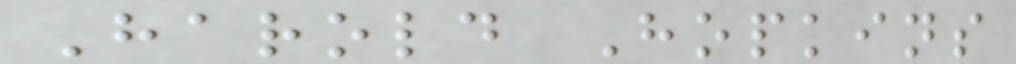Harold Hopkins
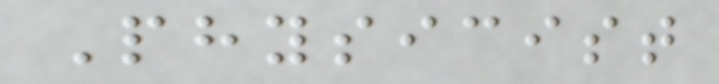Physicist
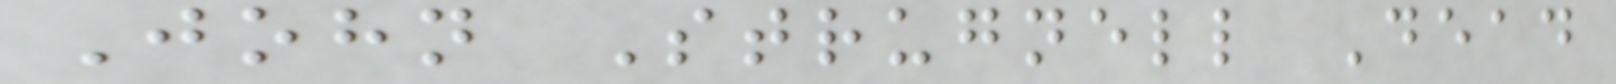John Strugnell Dead
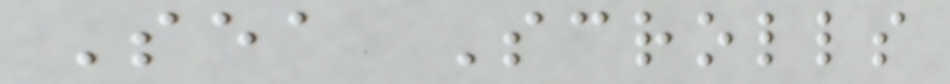Sea Scrolls
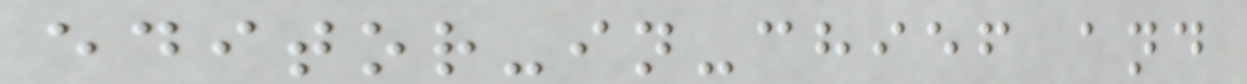editor-in-chief and
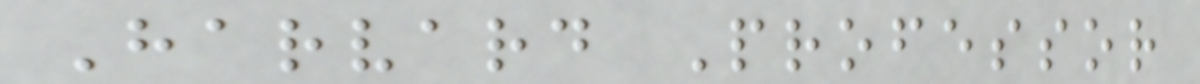Harvard Professor
